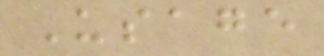Usage
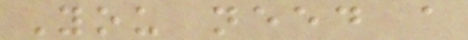You need a
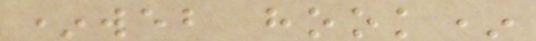*web hook*
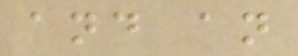and an
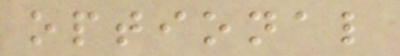optional
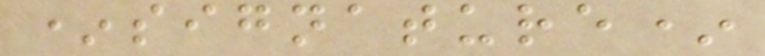*signature*
